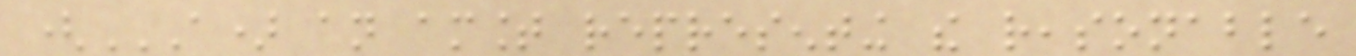(A) AN AMOUNT REPRESENTING THE REASONABLE
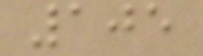105
